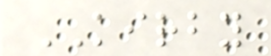KIRBY
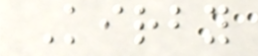Kirby
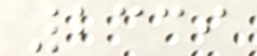2339
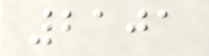2101
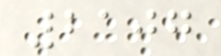2107
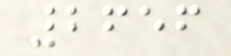2656
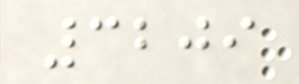3209
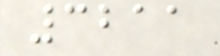3211
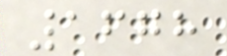1678
